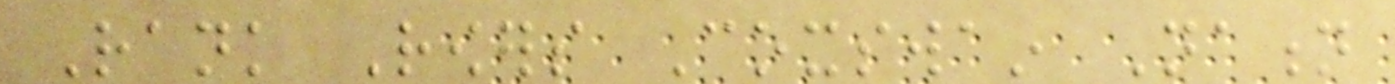Rank Rowers Coxswain Nation
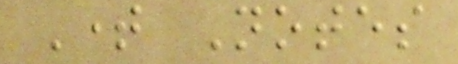Time Notes
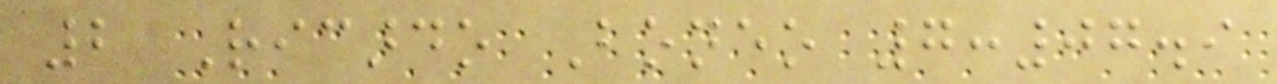2 Ricardo Boneo 7:07.9
